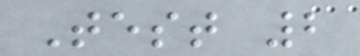Test 2
